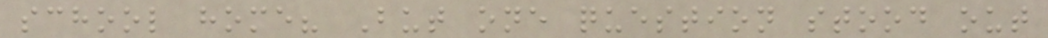school home? But one question stood out
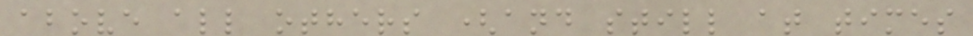above all others (and still at times
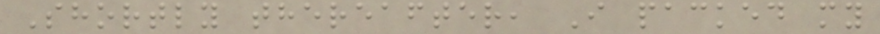Shortly thereafter, I packed my
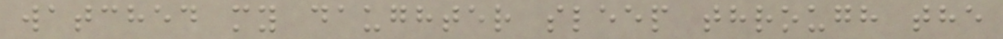watched my daughter sleep through the
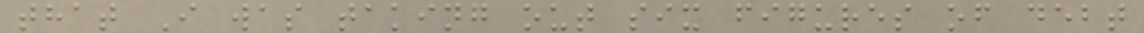that I was taking out six figures of debt
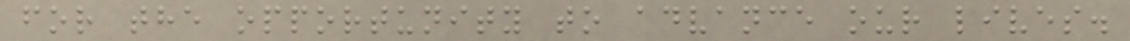for the opportunity to advance our lives.
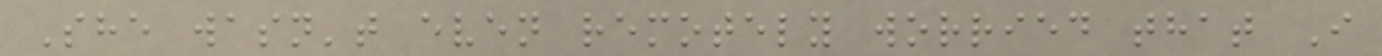She wasn't even remotely worried that I
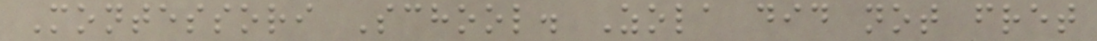Montessori School. Zola did not fret
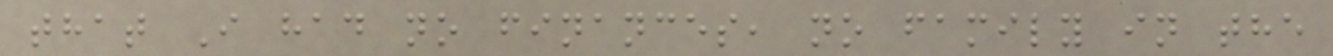that I had no finances, no family in the
